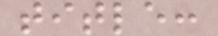title:
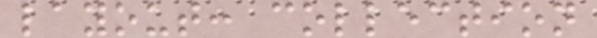layout: collection
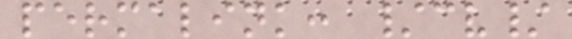permalink: /cv/
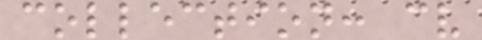collection: cv
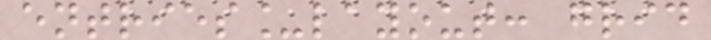entries_layout: grid
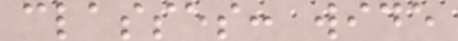classes: wide
